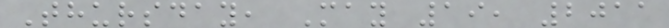Thursday, May 19, 2011
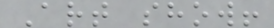Art show!
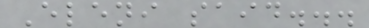Eleni said...
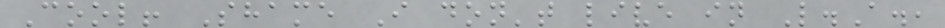Cool! Shame I don't live in L.A.,
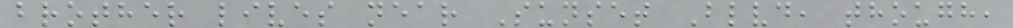brother lives near Sunset Blvd, though,
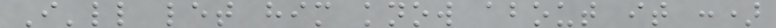I'll let him know about it :)
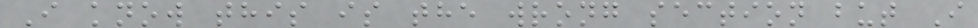I know this is the wrong section but I
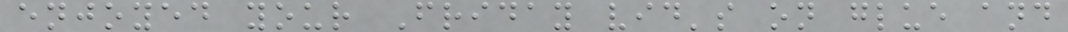enjoyed your Friday vid's on glue and
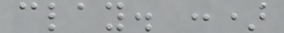clay. :)
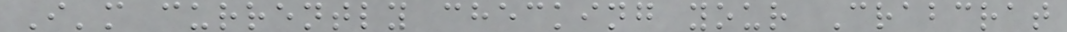I'm currently checking your Crabcrat
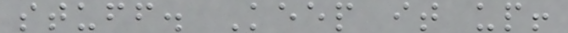stuff. Keep it up!
